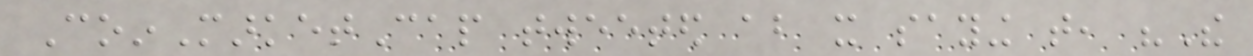CoinMarketCap tweeted about it saying that, "The
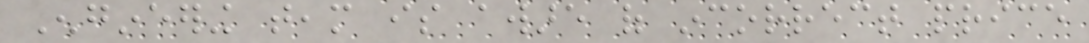Engineering team is aware of incorrect price
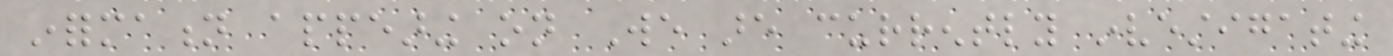information appearing on We are currently investigating
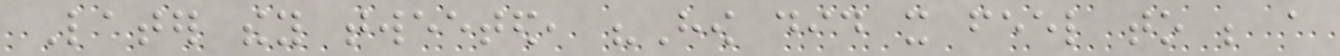Later they tweeted, "How did it feel to be a
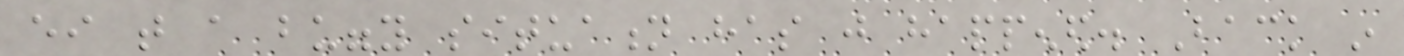either that a buggy situation has just happened. Back in
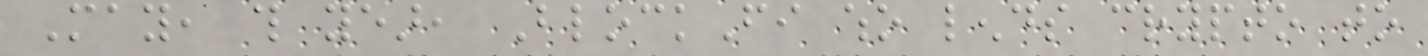May, this year, BlockFi who lends crypto to
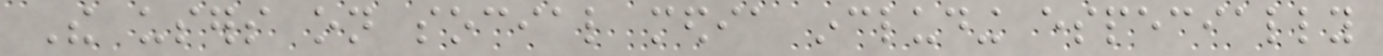The users on social media including especially
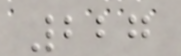227
